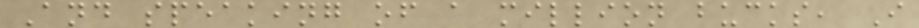And speaking of a million bucks, I
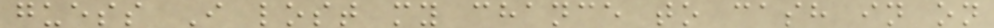guess I lost my chance to cash in on
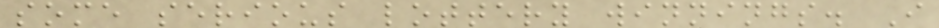some serious lottery winnings. I
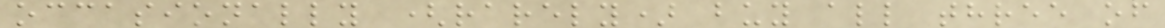occasionally (rarely) buy all three of
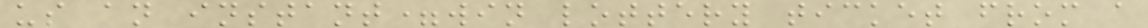us an instant=win lottery ticket from a
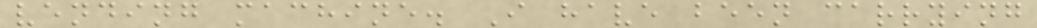vending machine. I have been carrying
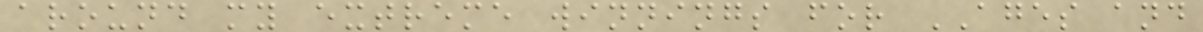around my extreme winnings for AGES and
